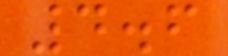4.6
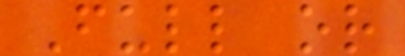Full or
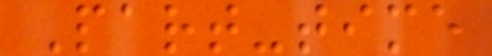Part-time
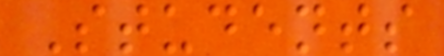Students
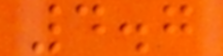4.7
